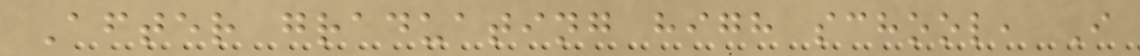After graduating high school, I
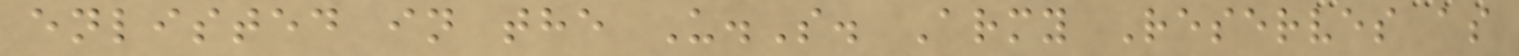enlisted in the U.S. Army Reserves as
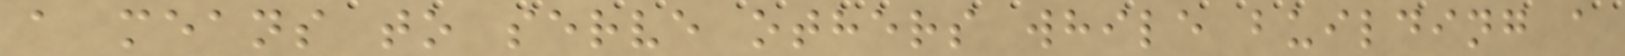a means to serve others while building a
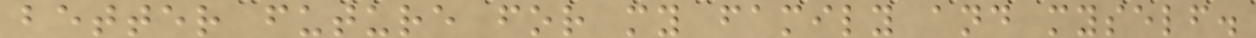better future for my family and myself.
